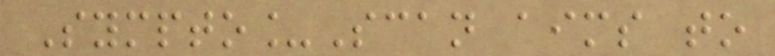Sympto_Scan aims to
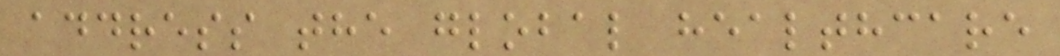address the global healthcare
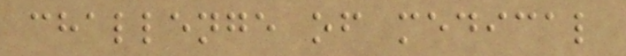challenge of medical
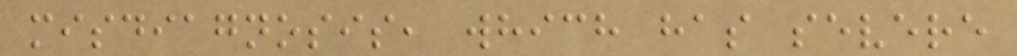misdiagnosis, which has severe
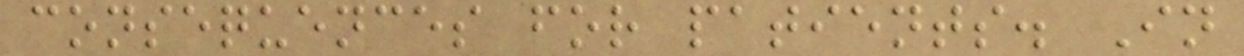consequences for patients. In
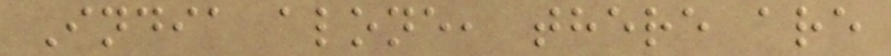India alone, there are
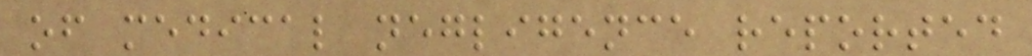of medical negligence reported
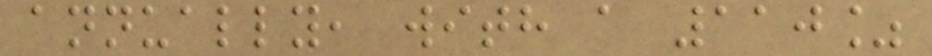annually, with a 110%
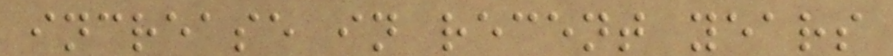increase in recent years
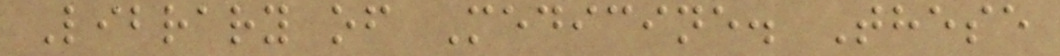Library of Medicine. These
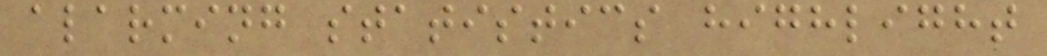alarming statistics highlight
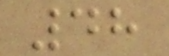48
